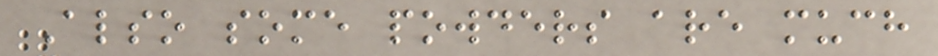Also some powders are much
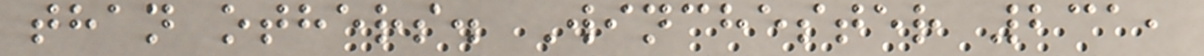than others. Winchester 231,
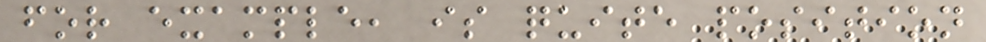for example, is quite position
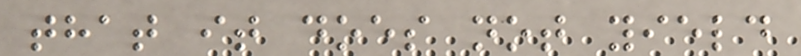that it does not yield
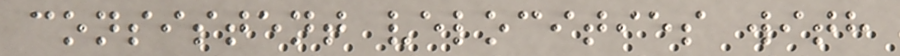consistent velocities with
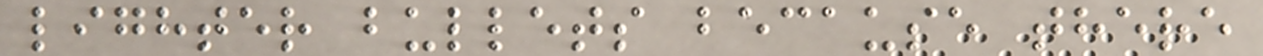lighter bullets because there
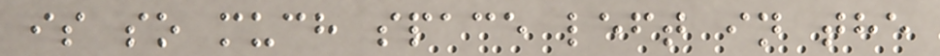is so much space left in the
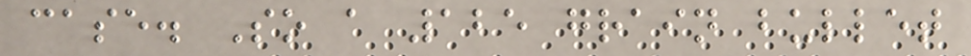case. So a 125 grain bullet
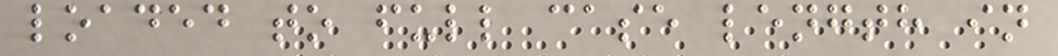loaded to full case length in
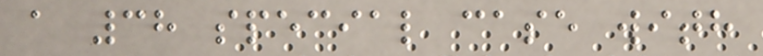a 38 special case with
